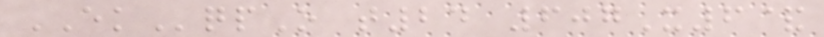EKqpO t24 607X6&
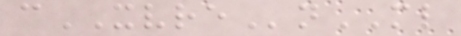cXVREnML
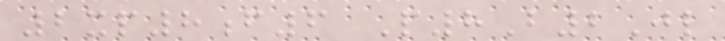2xp8f6 P8B2Jl
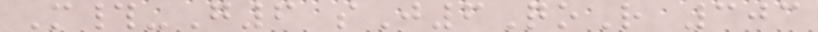M#-G6 sJ6QoR 303
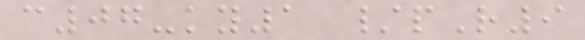c07-ky1 /pR9
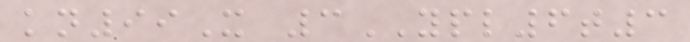kn99X 3YPL6t3
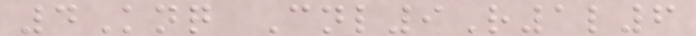4Knq Cnl9R1l6
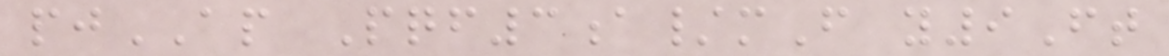pjAP Pqf3a/mF y9Ft
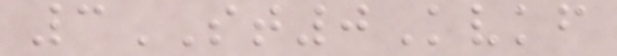3ST0Kvkf
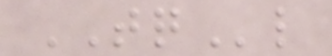TQl
